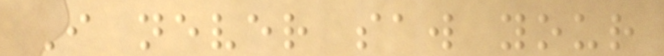I never saw your
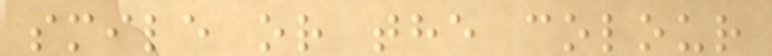smile or the colour
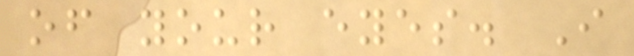of your eyes. I
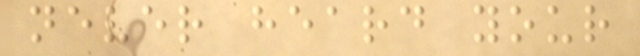never heard your
